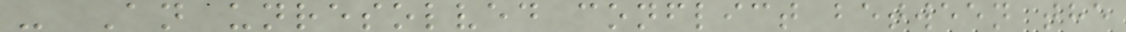- An unresolved conflict between the
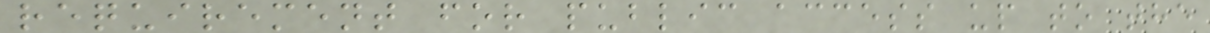requirement for public access up to the
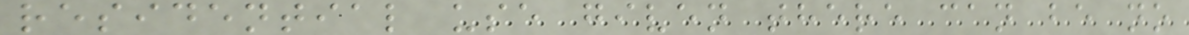residential use given there can be no
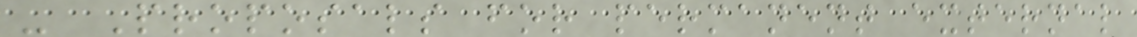- Proposals for permanent external
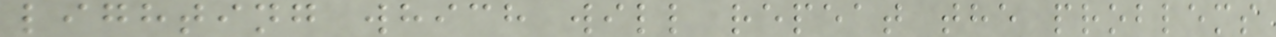lighting which will repeat the problems
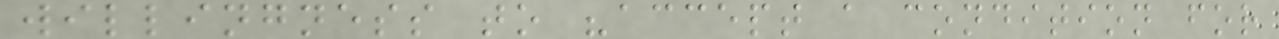willingness to "accept a condition for
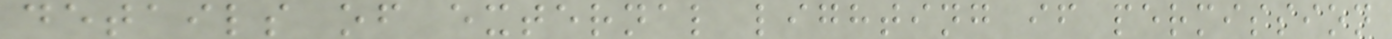details of external lighting if permission
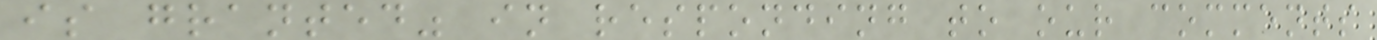is granted" in responding to our comments
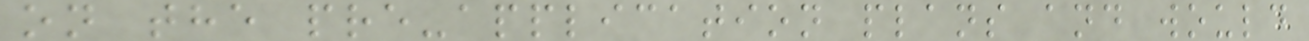on the pre-application plans and would
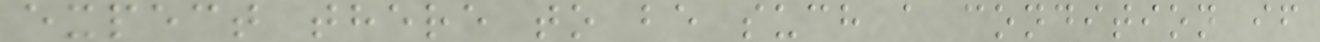expect there to be such a condition if
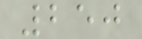250
